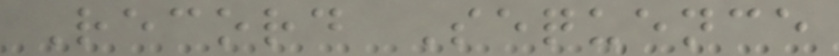Record Sequence
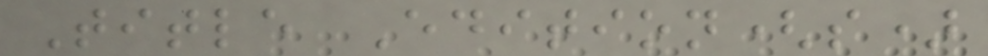Title Edition(s)
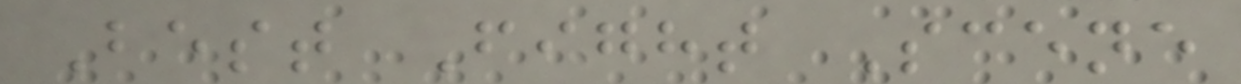Best Fight Scene
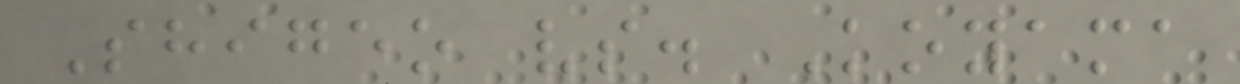Shigeo vs. Koyama
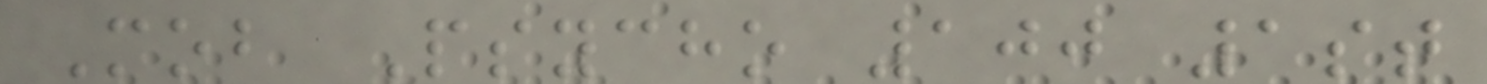Mob Psycho 100 1st
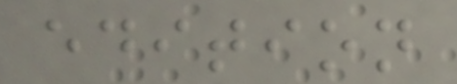edition
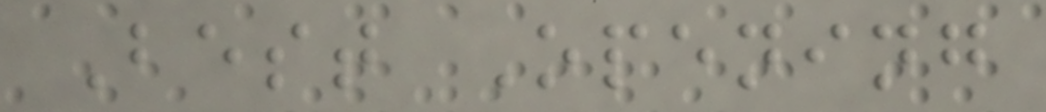Best Opening
